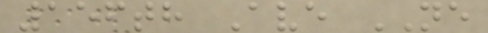156th Ave NE
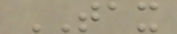TAX
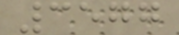3577
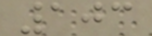103
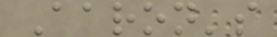Aaron's
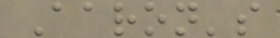Aaron's
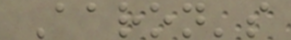Aaron's
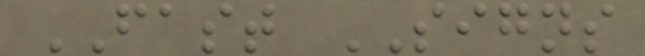FAST SIGNS
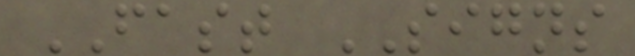FAST SIGNS
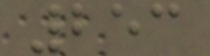253
